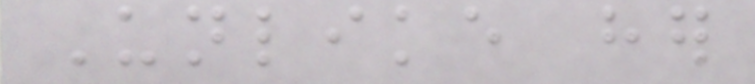Unlike her
